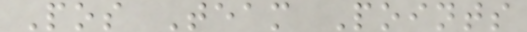Pos Team Points
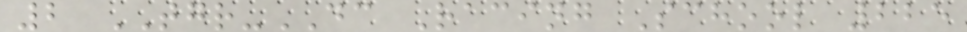2 TGR-DC Racing School 225
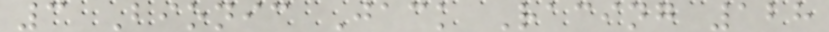3 Bionic Jack Racing 128
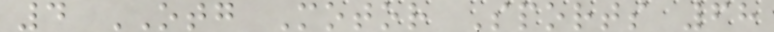4 OTG Motor Sports 68
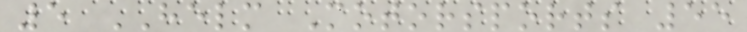5 HELM Motorsports 55
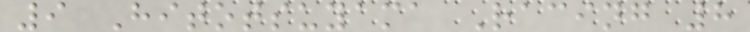9 Hitotsuyama Racing 8
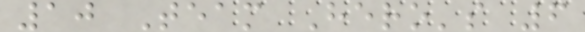10 Team Hero's 6
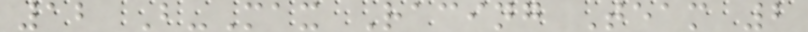12 B-Max Racing Team 2
